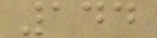144
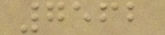7562
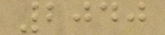2040
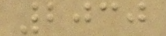2030
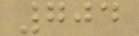704
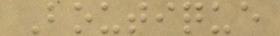Boutique
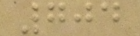704
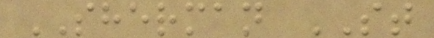SHERMAN ST
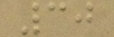30
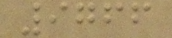9766
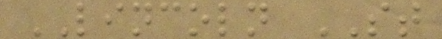LINCOLN ST
